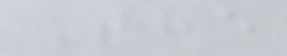The
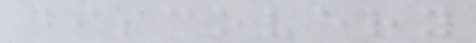discovery
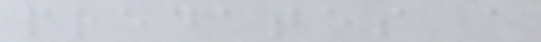predates a
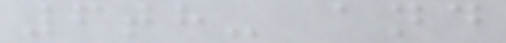6th- and
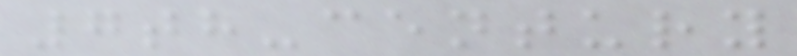7th-century
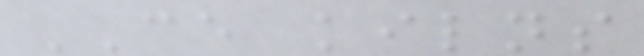CE kilns
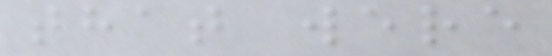that were
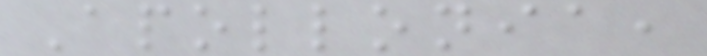Apollonia,
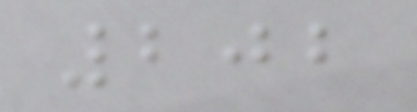202
